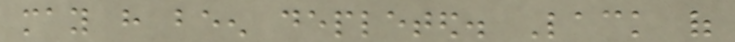may have been depleted. Lack of
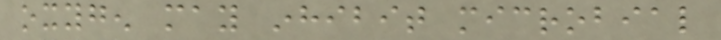oxygen may inhibit microbial
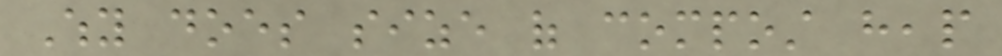Why does size of compost heap
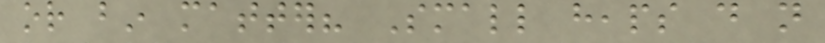or bin matter? Small heaps do not
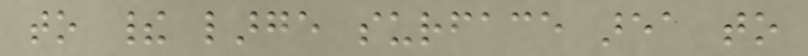to their large surface area to
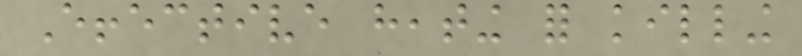Effective heating for killing
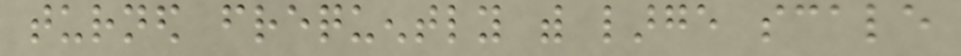turned frequently with large scale
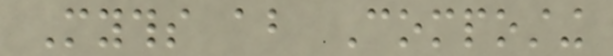Myths about Composting
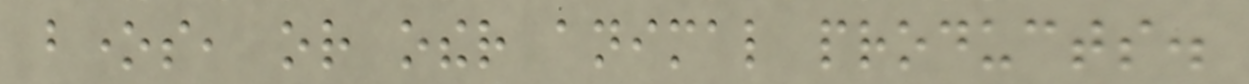bones, or other animal products.
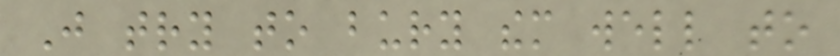Just try to bury them well to
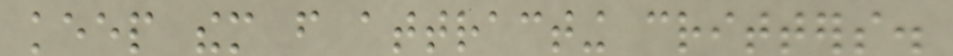keep them from attracting critters.
